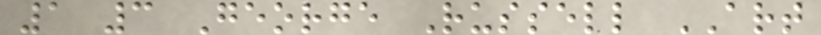1 3 George Russell ART
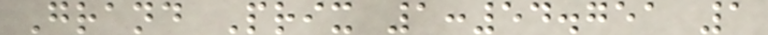Grand Prix 1:54.751 1
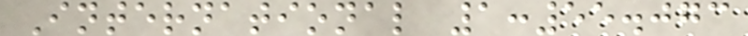International 1:55.073
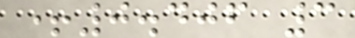+0.406 3
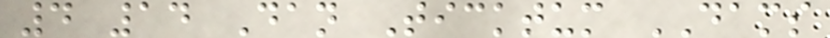4 14 Dan Ticktum DAMS
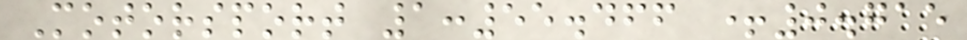Motorsport 1:55.466 +0.715
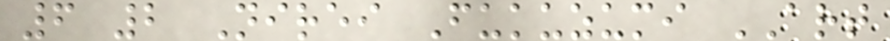6 2 Nirei Fukuzumi ART
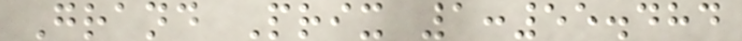Grand Prix 1:55.484
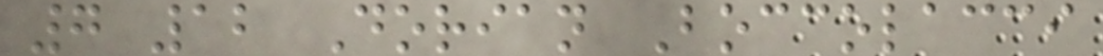7 12 Dorian Boccolacci
